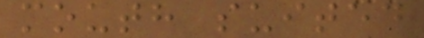mouth suited
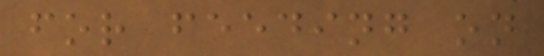for feeding on
